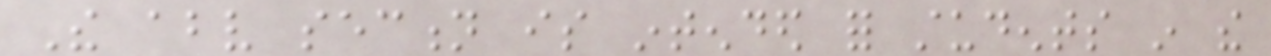The above section is intended for students in the
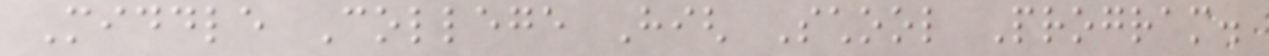Middle College High School Program.
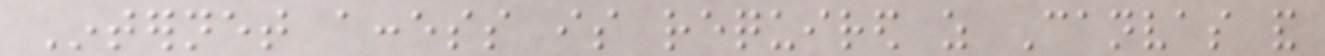Internet access is required as Canvas and
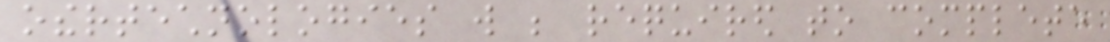othertechnologies will be required to complete
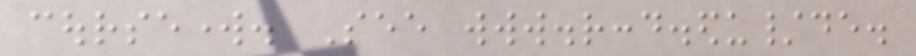coursework. See www.rccd.edu/de.
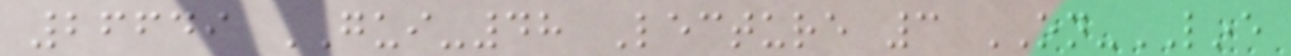26649 GUI-48 Lecture 3 ON-LINE
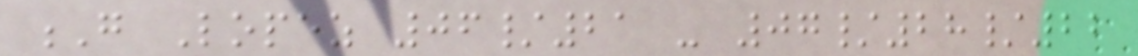G Lopez 06/21 - 07/28/22
